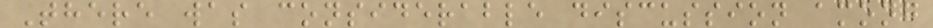There was considerable discussion among
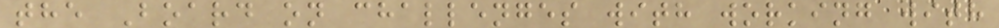the Board on challenges with working with
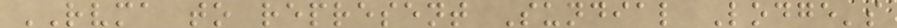RVMA to represent Sundial Lodge's
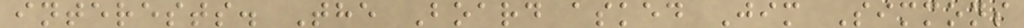interests. The Board asked Jim Simmons
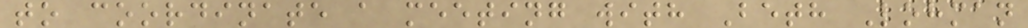to coordinate a meeting with Beth Lohman
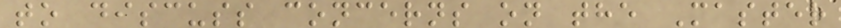to discuss concerns on the Master
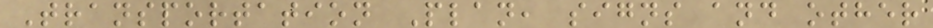Transportation Plan, signs and other
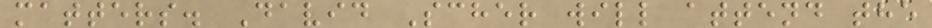matters. David Scher will attend the
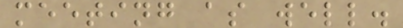meeting as well.
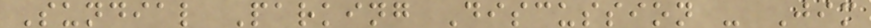Sundial Parking Discussion - Jim
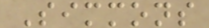Simmons
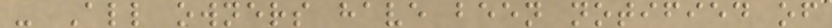- All owners have been notified of
